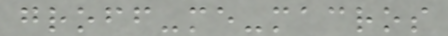groff-me-macros
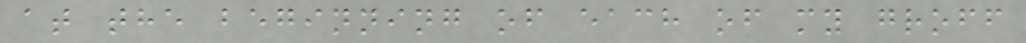at the beginning of each of my groff
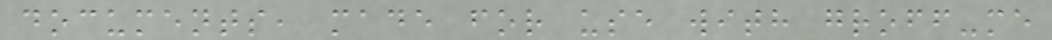documents, made for use with groff-me
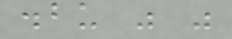.bu " "
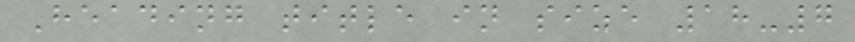Heading title in size 18-7
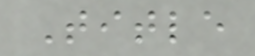Title
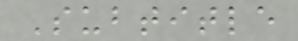Subtitle
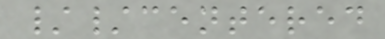//centered
